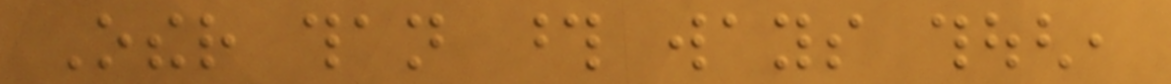Other than those ways though,
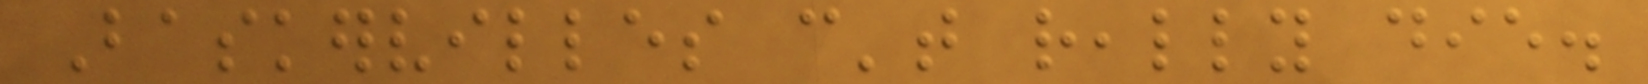Baskervilles can't really die.
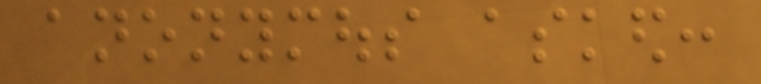anonymous asked:
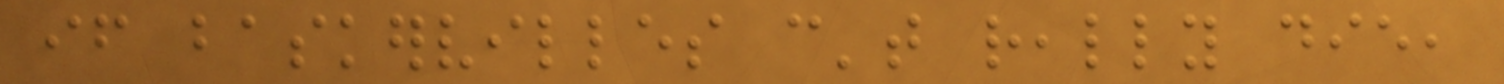if baskervilles can't really die,
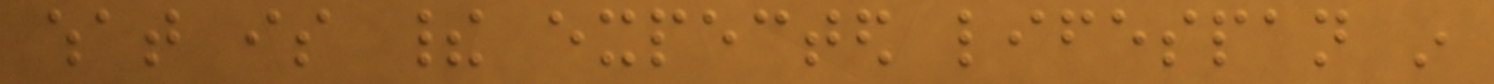what is their expected lifespan in
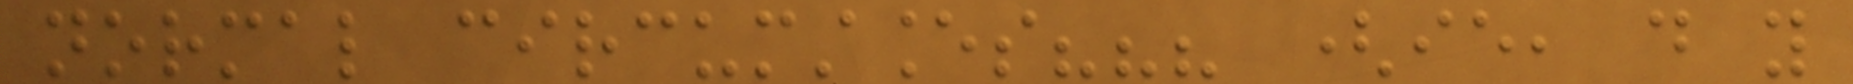normal circumstances??? (ie, do you
